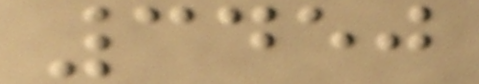3450
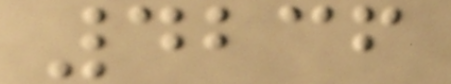4236
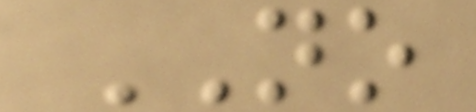NO
